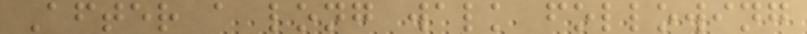After a long walk following
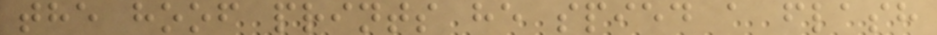the hoof prints he spied a flash
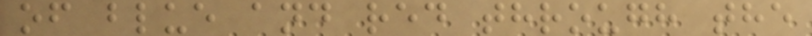of blue and red through the
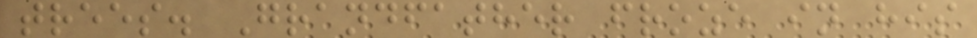trees. Grandfather froze in his
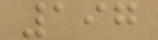197
